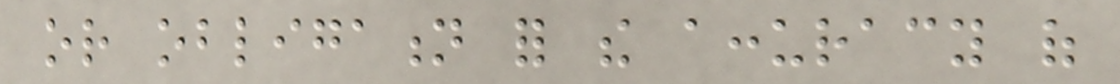or obligation for the accuracy of
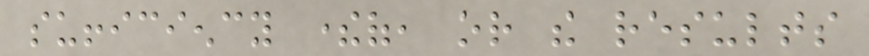sufficiency thereof, or the results
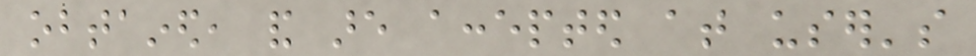obtained, and are accepted at user's
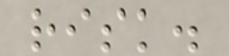risk.
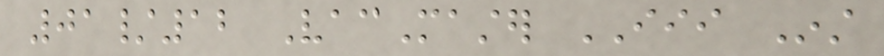01/12 VacMaster III Inst
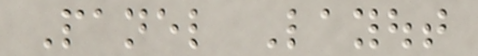Panel Layout
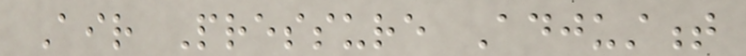Air Pressure Adjustment
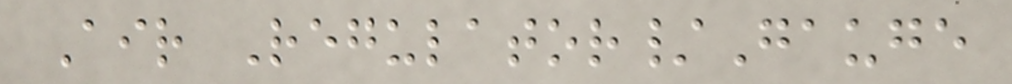Air Regulator/Gauge
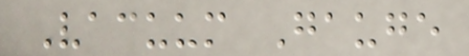Vacuum Gauge
